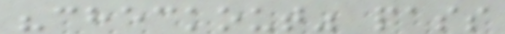"checkout" pass
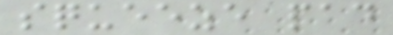squeeze pad
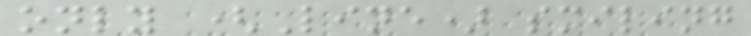only (Line) smiling
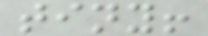tiny!
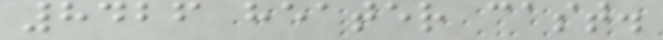8426 heater cast.
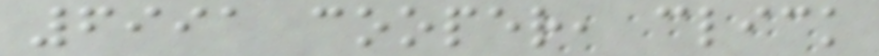6991 cooper, click
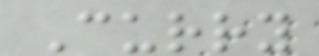Curry
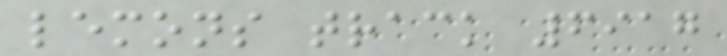lemons track 6917
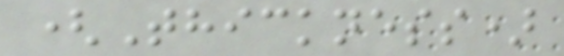(Thickness)
